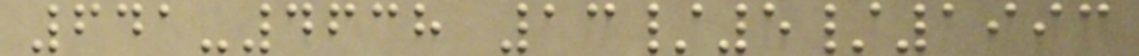641-4638 13/5/1993
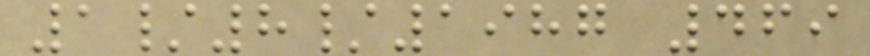1/8/1987 469
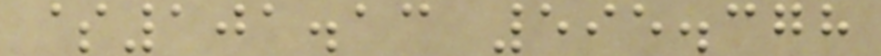$101.13 595.378
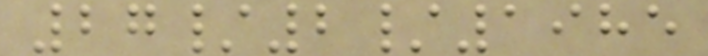27/2/1985
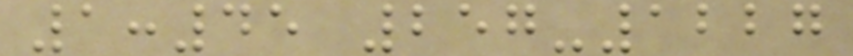1:45 257-1227
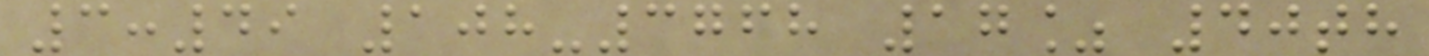3:49 108-3768 17% 40th
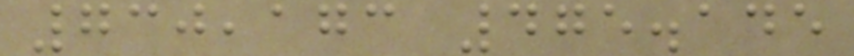730,173 475.145
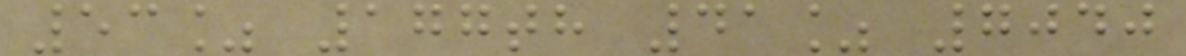53% 177th 41% 7040
